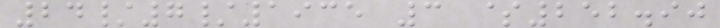24/7/1935 3 $252.90
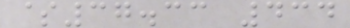$37.33 434
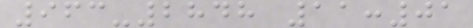963-2848 11:01
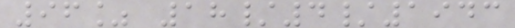96% 18/4/1943
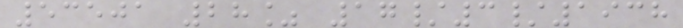53501 28% 17/3/1938
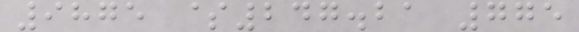9875 $247.21 775
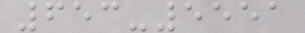653-5551
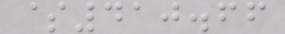$410.66
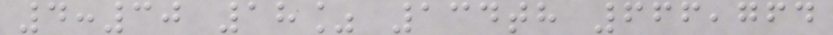4:30 18% 134th 666,764
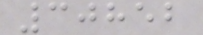30852
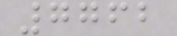7762
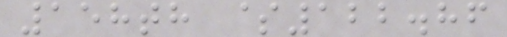158th $122.86
